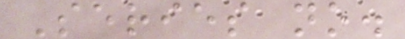Series no.
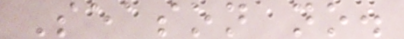Season no.
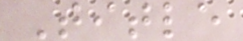Title
